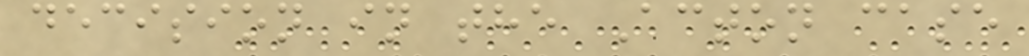decision in the Acton case
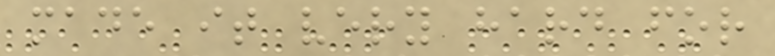made it very hard for
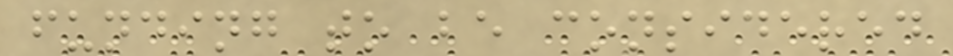funding to be considered
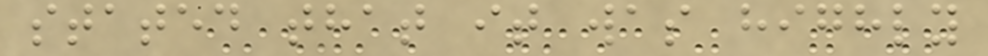stated that it was highly
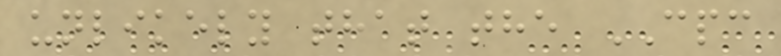unlikely that the CPC
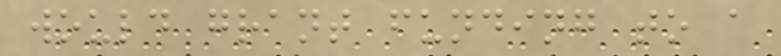would grant funding to a
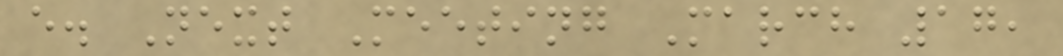e. Next Meeting March 17,
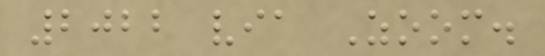2022 via Zoom.
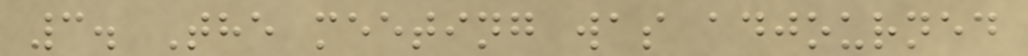3. The meeting was adjourned
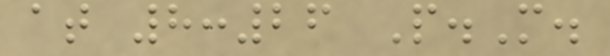at 8:26 P.M.
